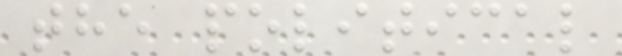the political
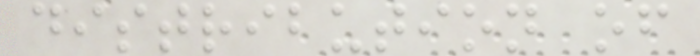distribution of
